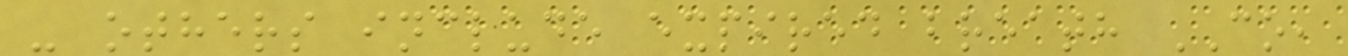- others include expired breath CO,
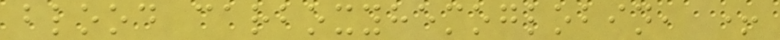blood carboxyhemoglobin, +
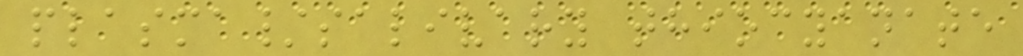plasma/salivary thiocyanate
